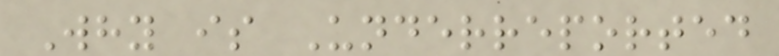Why is Underreported
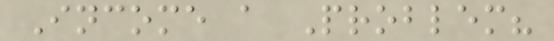Income a Problem?
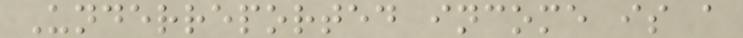Underreported income is a
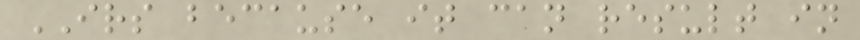IRS because it can result in
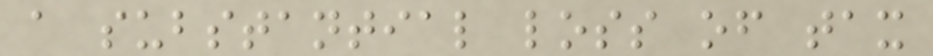a substantial loss of tax
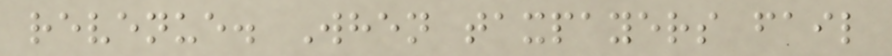revenue. When taxpayers fail
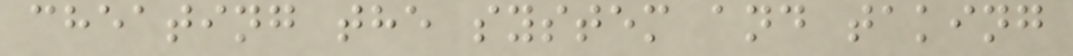cheating the system and taking
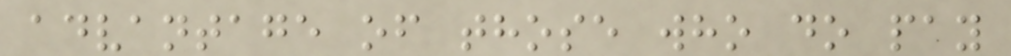advantage of those who do pay
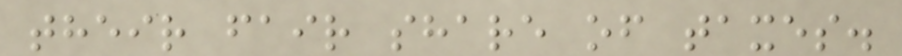their fair share of taxes.
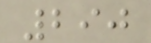290
